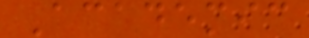Academic
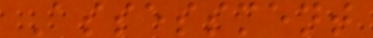Assessment
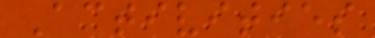Activities
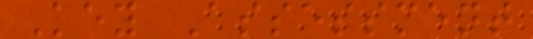Key Assessment
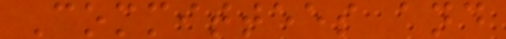Committees and
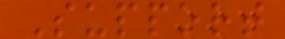Support
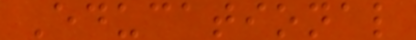Educational
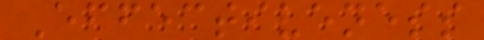Effectiveness
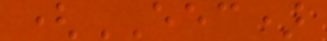(EEC)
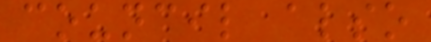council also
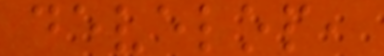develop,
